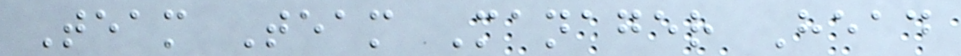Team Team Manager Head
